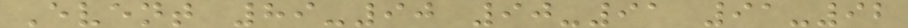Event 89-90 90-91 91-92
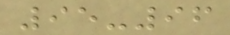95-96
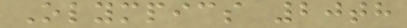Olympics 20th
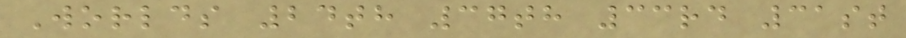Worlds 24th 37th 33rd 31st
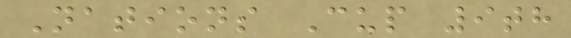Nations Cup 9th
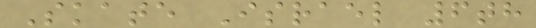Skate Israel 6th
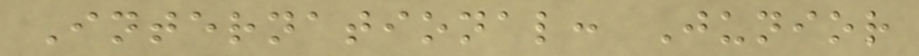International: Junior
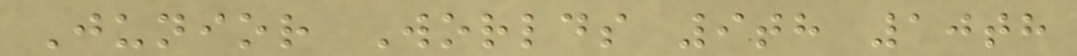Junior Worlds 9th 10th
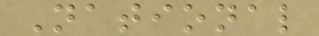National
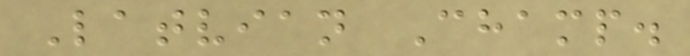Latvian Champ.
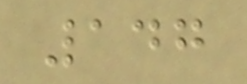147
